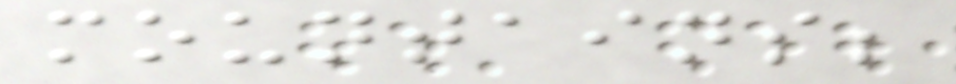mountains;
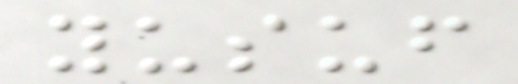yusuf
